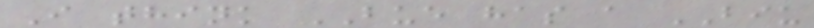I think BUE has a BIU
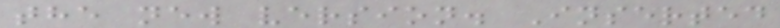the new version. Inserted
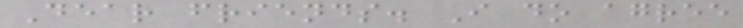Dear friends. I do agree
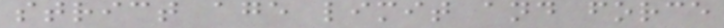strict age limit and force
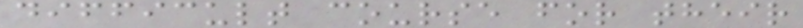difficult course for their
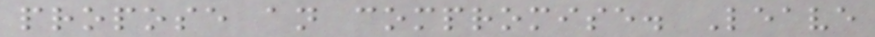propose an compromise. Leave
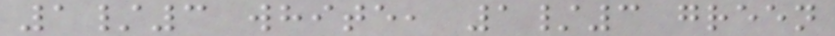1/3 white, 1/3 green
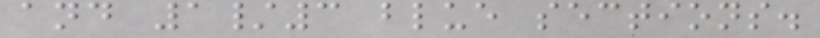and 1/3 blue sections.
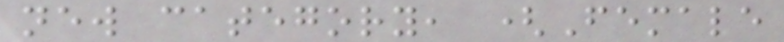new category, (Female
